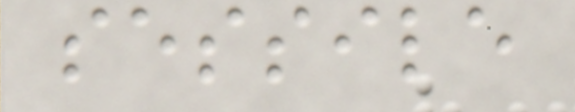sessile
